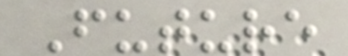Future
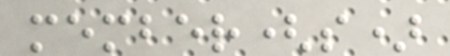member(s)
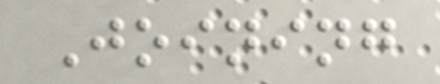Joining
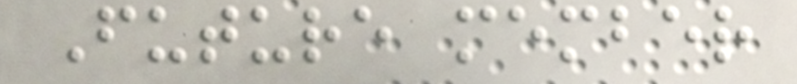Future member
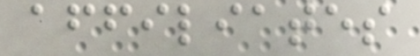affiliates
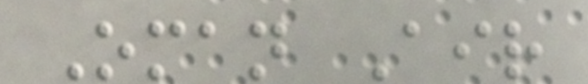Oman Air
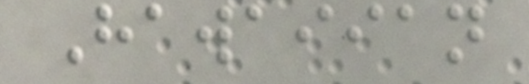Hawaiian
